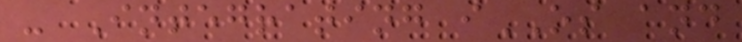- Integrating iOS and
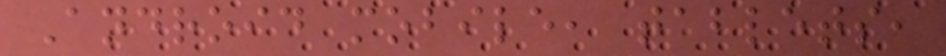Android mobile, tablets,
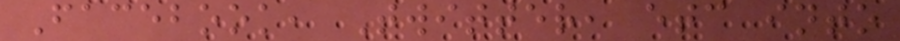Facebook, Twitter, etc into
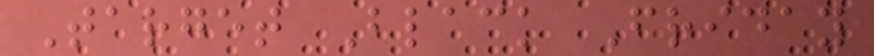Target Black Friday
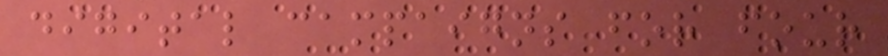digital campaigns for four
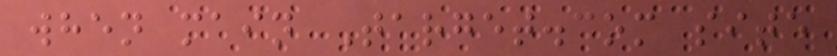when main Target.com site
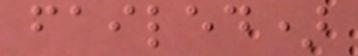failed)
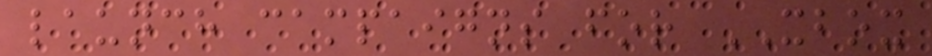launch campaigns for XBOX
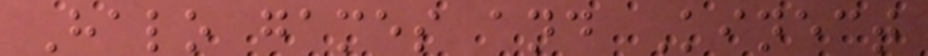Halo games and Kinect
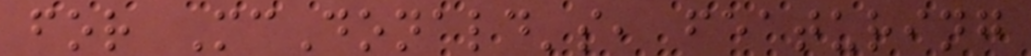for McDonald's, featuring
